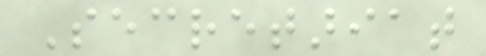Secretariat
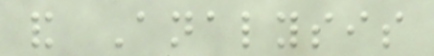and Analysis
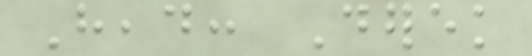Head: Derek
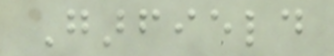Garfield
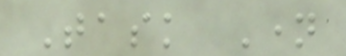Task Name
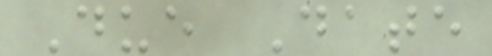Due Date
